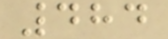484
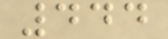444
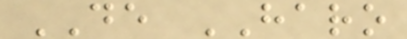DE HARO
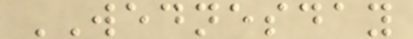WEDNESDAY
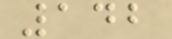142
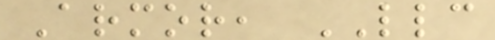Armor, LLC
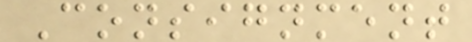Consignment
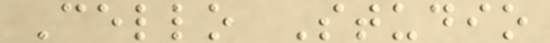Cello Studio
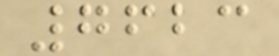7623
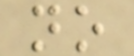no
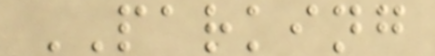PARKING
